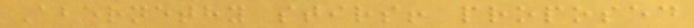Abernethy stirs! proposed
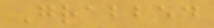Grabbed
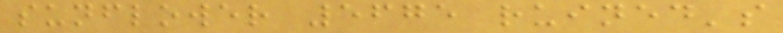sunflower 5675 ruined's
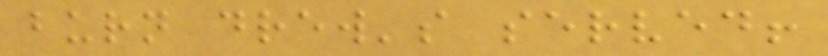burn drew's served!
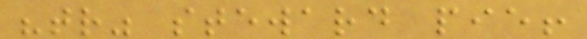"tr" steward pie!
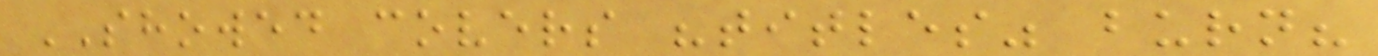SHOWED covers "titles" burn?
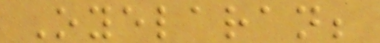Oyelaran;
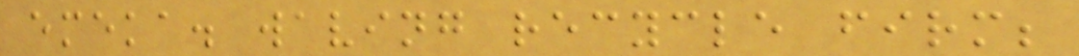emeka. waving recycle firm;
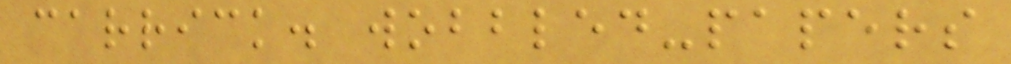carrick. wobbled-papers
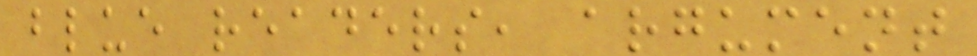blue readers, argument
